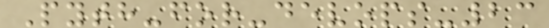Pyth-for-devops-23
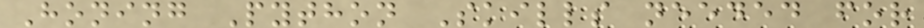Honing Python Skills needed for
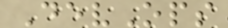DevOps
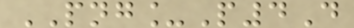PNG_P4D
